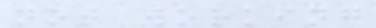not working
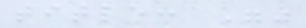title: ""
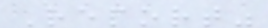Report"
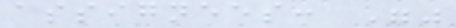assignees: ""
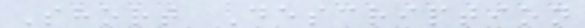Short Description
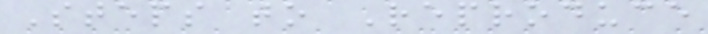Steps to Reproduce
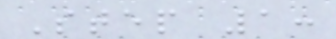Step 1:
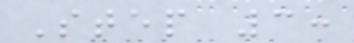Step 3:
